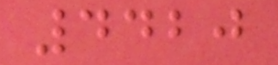4420
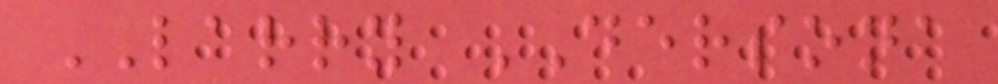LARRY DERSONA
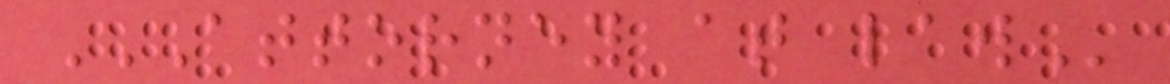ATTORNEY AT LAW
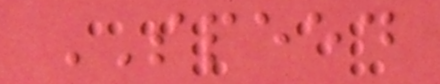SPEED
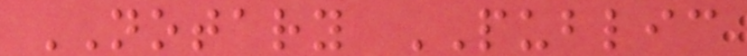NOTARY PUBLIC
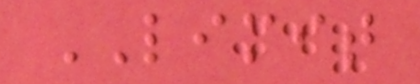LIMIT
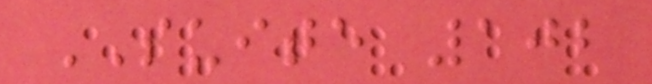SUITE 102
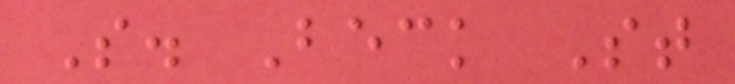S. Beck St
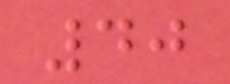40
